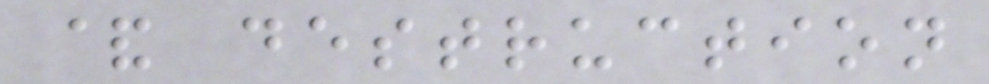& destruction
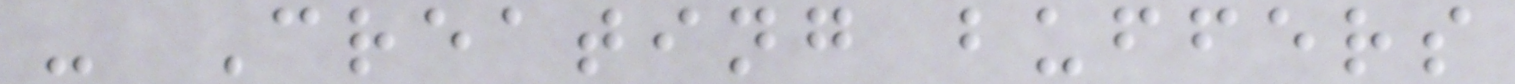- Creating buffers
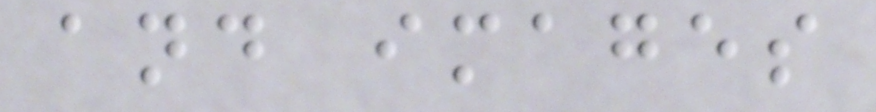and images
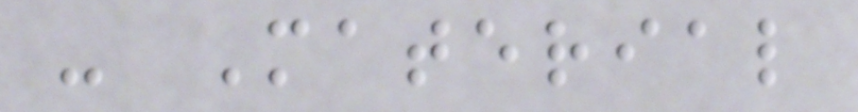- Material
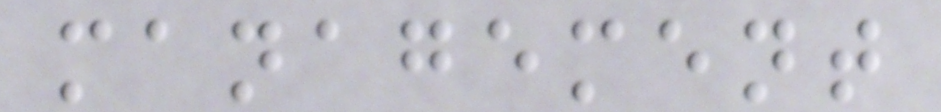management
